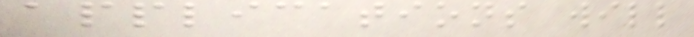applications will
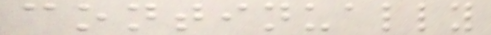continually
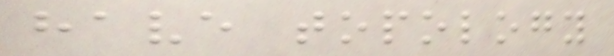have topology
